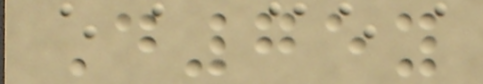D75y
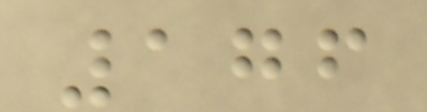176
